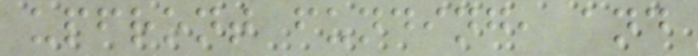upfront funding, and
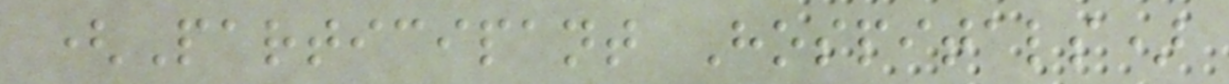(Participant Hospitals)
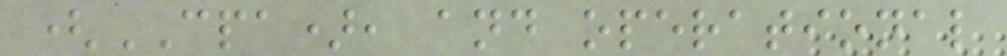(CPA), and operational
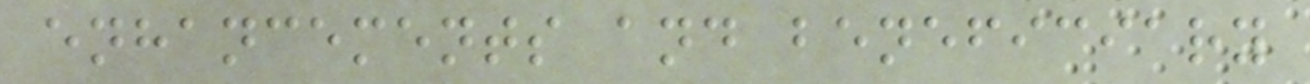enhancements and beneficiary
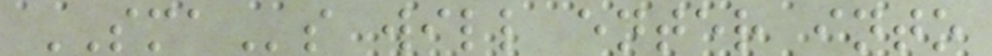SMAs will enter into
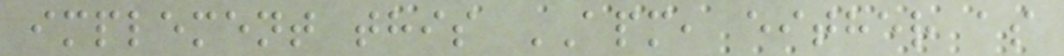implement this APM, either as
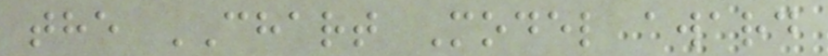the CHART Model award
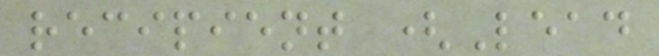recipient (Lead
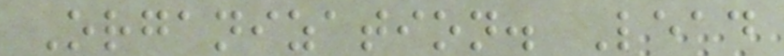Organization. Lead
